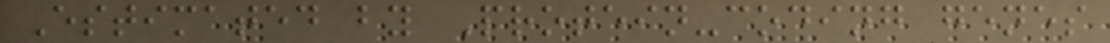Estimated by Protein-coding genes
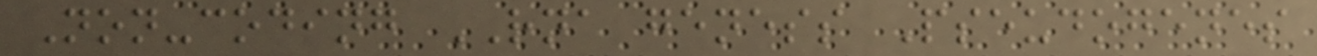Non-coding RNA geness Pseudogenes
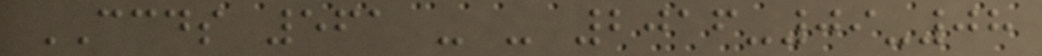CCDS 561 - - 2016-09-08
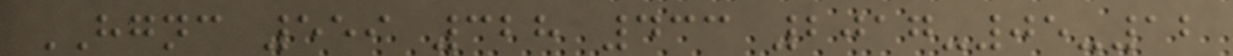HGNC 559 328 433 2017-05-12
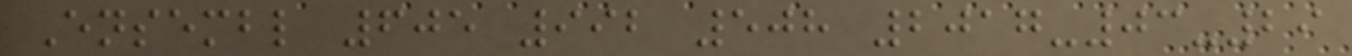Ensembl 605 992 508 2017-03-29
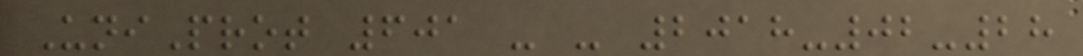UniProt 601 - - 2018-02-28
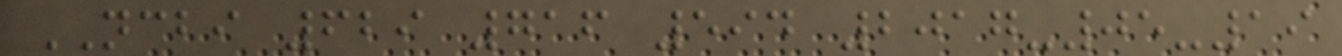NCBI 629 716 594 2017-05-19
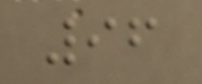96
